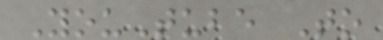YouTube To
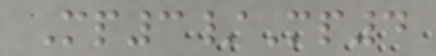Mp3/Mp4
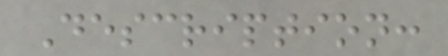Description:
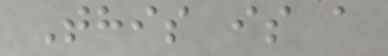This is a
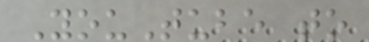YouTube to
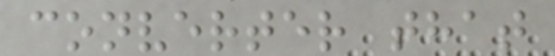converter that
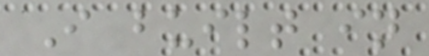I built in
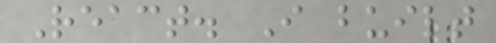React. I built
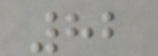82
